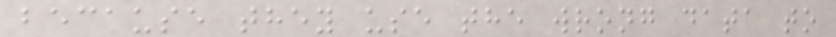because they use the wrong data to
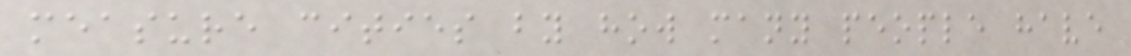measure cities by how many people have
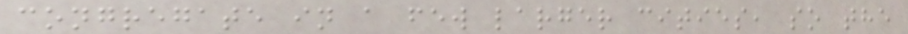congregate in a few larger cities, so the
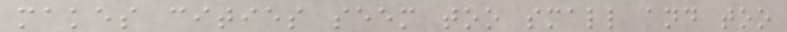makes cities seem too small and too
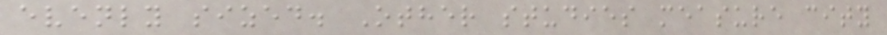evenly sized. Other studies measure city
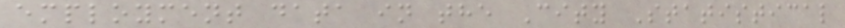employment data in the City Statistical
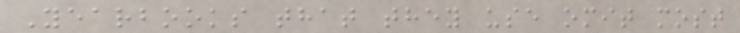Yearbooks that they use omit most
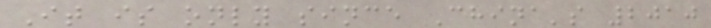It is only since China's 2010
